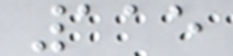115
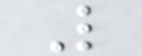L
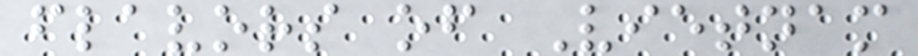flavors of Vietnam
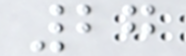27
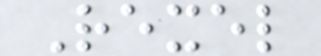Rexel
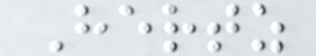Hertz
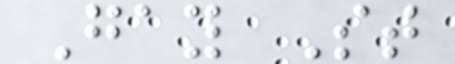Gay St
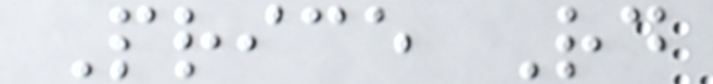Price Rd
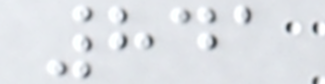841
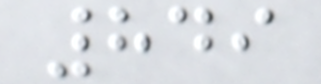849
